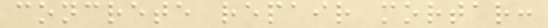concrete repair mortar:
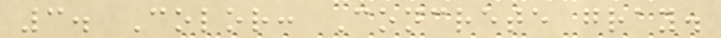3. Color: Concrete gray.
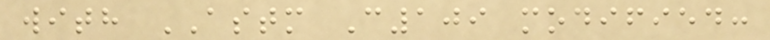with ASTM C109 modified:
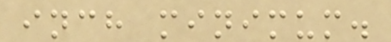inch minimum.
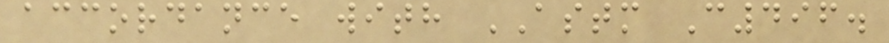accordance with ASTM C496.
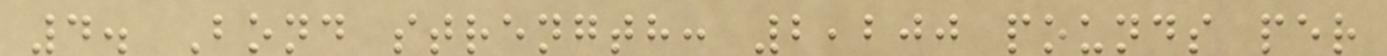4. Bond strength: 2,200 pounds per
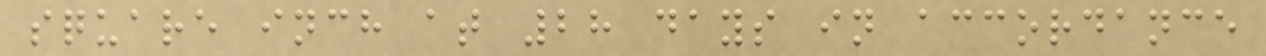square inch at 28 days in accordance
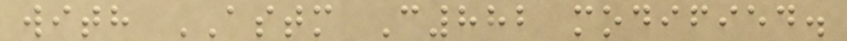with ASTM C882 modified.
